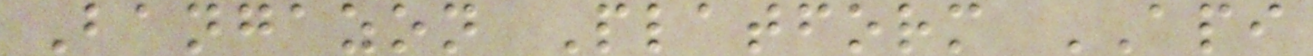Bangazon Platform API
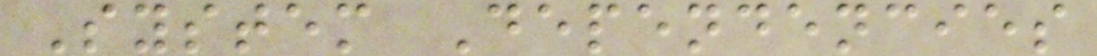System Dependencies
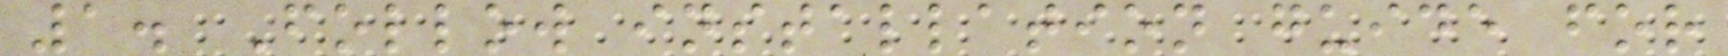1. Follow installation guide for
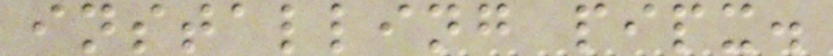installing pipx.
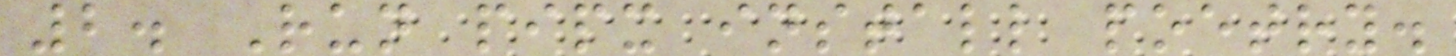2. Run pipx install poetry.
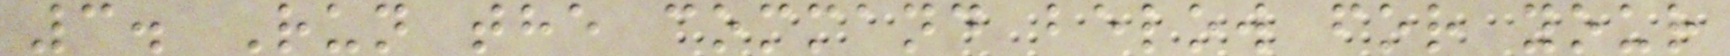3. Run the command below for your
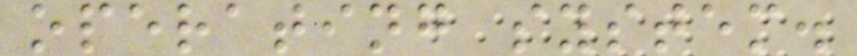operating system.
